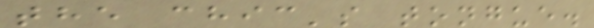the chic's tongue.
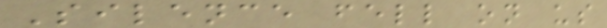Silence fell on us
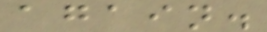again.
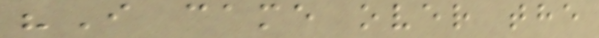"I came over the
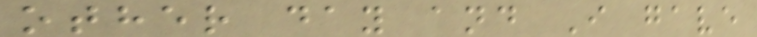other day and I gave
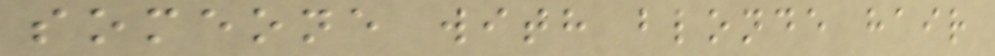someone with blonde hair
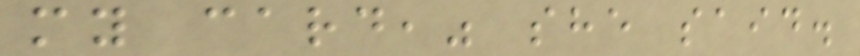my card," she said.
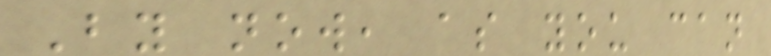By now, as you can
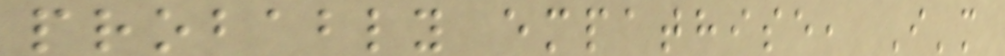probably empathise, I'm
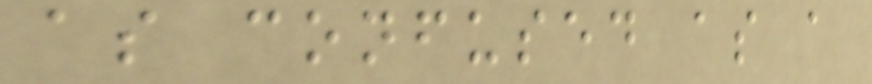as confused as a
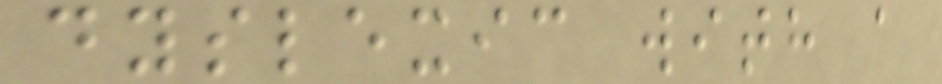dyslexic with a
